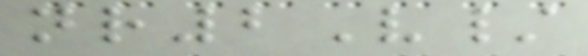nr2V/
